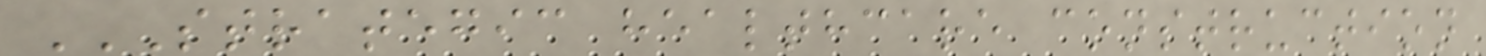STRATEGIC HEALTHCARE CONSTRUCTION
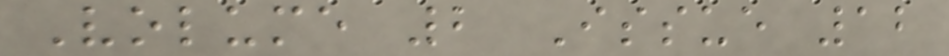Volume 2 Issue 12
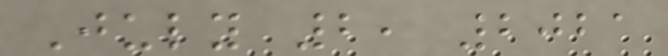July 2, 2021
